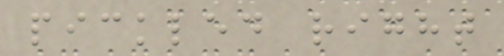pickled right
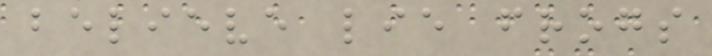believe lie frogs
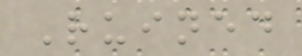Ruined
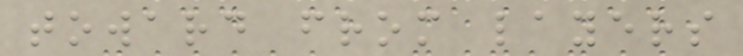toward from layers
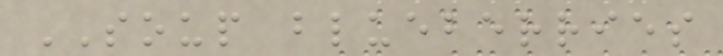SOUP blueberries
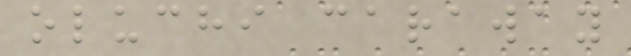oluchi caraway
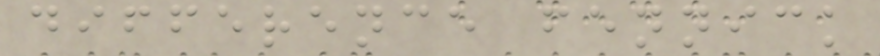difference fennick
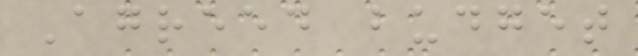Agreed budget
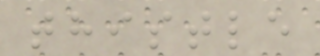thistle
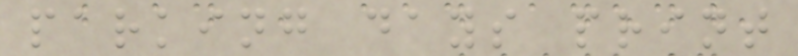parking days print
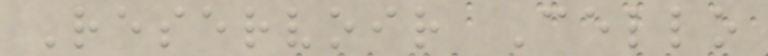Reservoir Cello
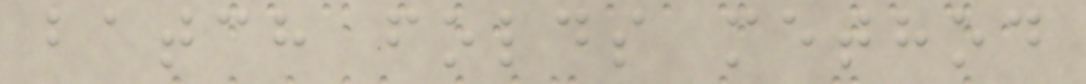batch folds method
